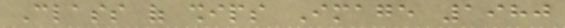Class of ships Image 1980
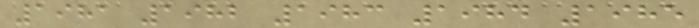1981 1982 1983 1984 1985
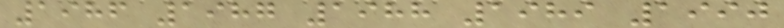1986 1987 1988 1989 1990
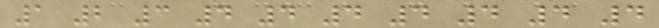1 2 3 4 4 4 4 4 4 4
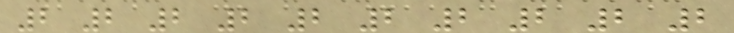2 2 2 2 2 2 2 2 2 2
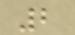2
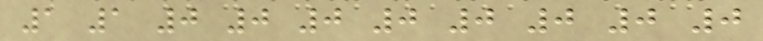1 1 0 0 0 0 0 0 0 0
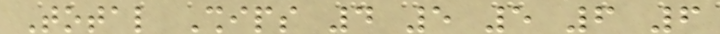Total Ships 4 5 5 6 6
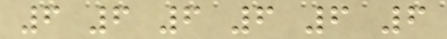6 6 6 6 6 6
